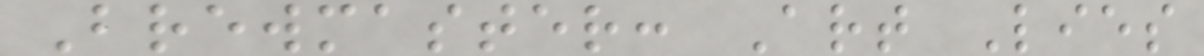Brewmaster: Art Lies
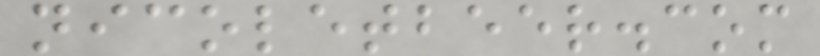nicoletbeer.com
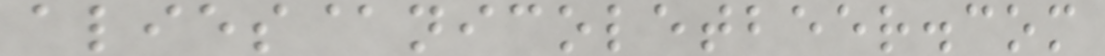alies@nicoletbeer.com
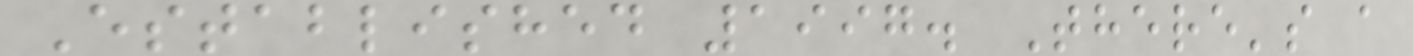Established 1997. There's a
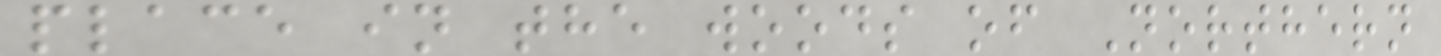place in the woods of Northern
